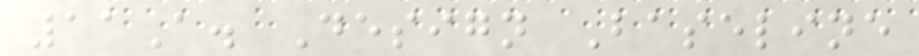11A. Design Baseline
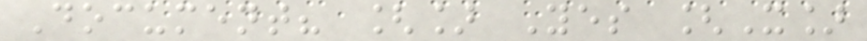Document? [] Yes [X]
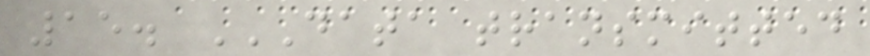15. DATA TRANSMITTED
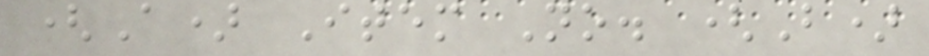(A) Item No. (B)
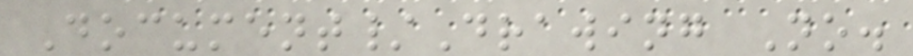Document/Drawing No.
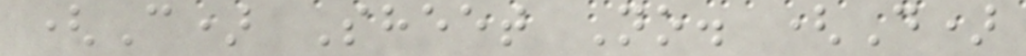(C) Sheet No. (D)
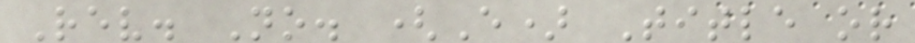Rev. No. (E) Title or
